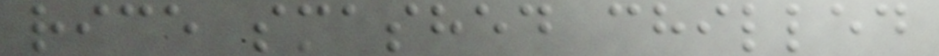rice smashed chilled
